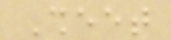Sheet
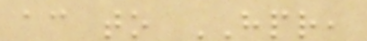according to HPR,
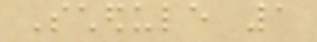Schedule 1
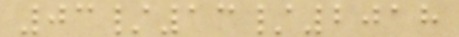03/13/2018
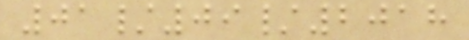01/09/2018
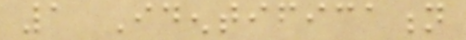1 Identification
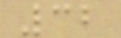32
